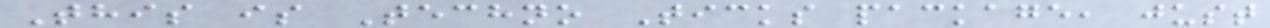This is Techno Ticks package, just
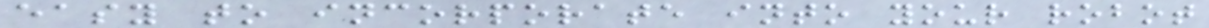easy to incorporate into your robot
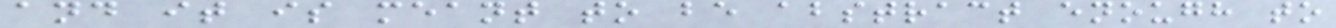and it is meant to be abstract enough to
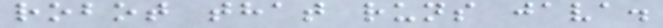robot that runs java.
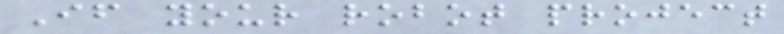If your robot project
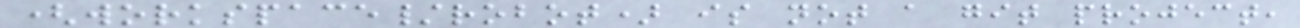(workspace/robot) is not a git project,
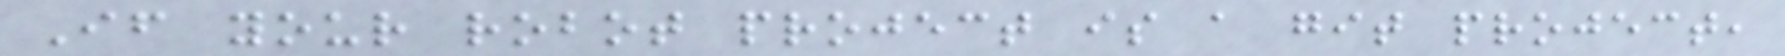If your robot project is a git project,
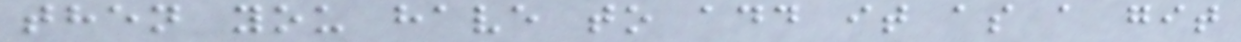then you have to add it as a git
